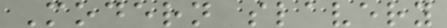Modern slavery
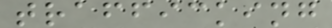trafficking
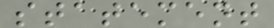statement
